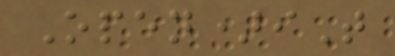Open)iT
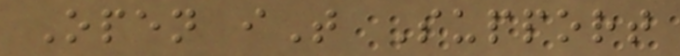Open iT Support
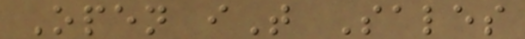Open iT Sales
